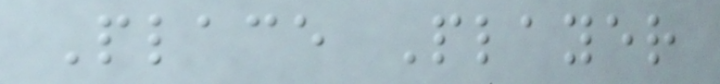Place Player
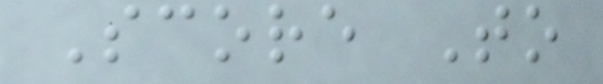Score To
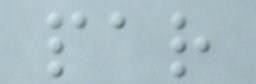par
